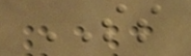SS
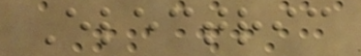Electric
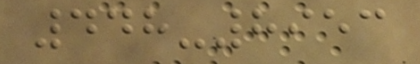448-8953
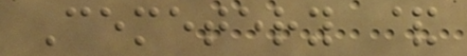Cemetery &
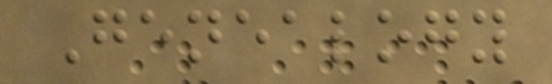Genealogy
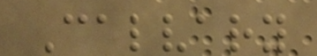Calvary
